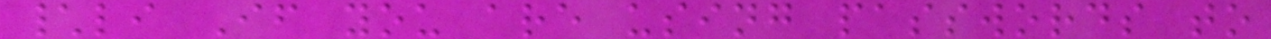\li If you are using passwords to
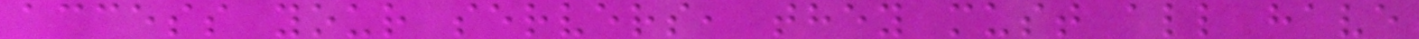access your servers, they must all have
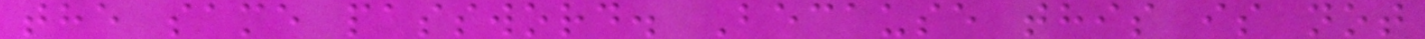the same password. Because this is not
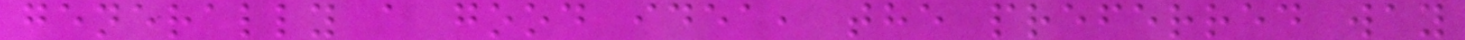generally a good idea, the preferred way
